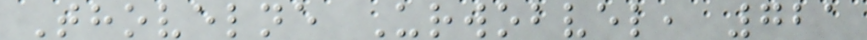Thovelne Urwobvel, 721
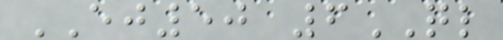EJ50 6QL
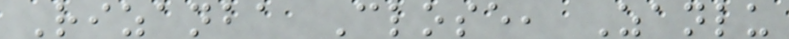Rizanba Close, Zanlu
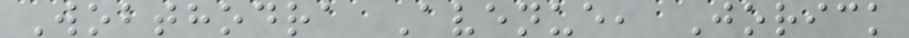Wobthodra Avenue, Jorick
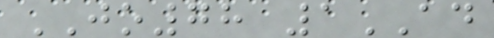JO78 1AD
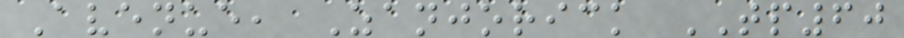Avenue, Zanjorick TP60
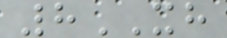8XH
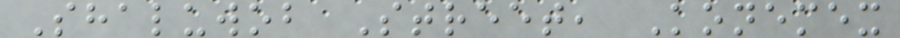Shaluwob Street, Konemex
